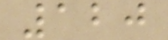120
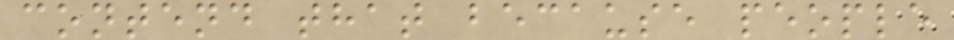contend that because people
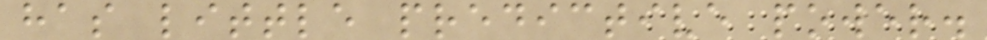has little predictive power.
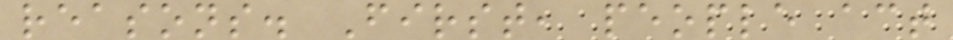reasons. First, people act
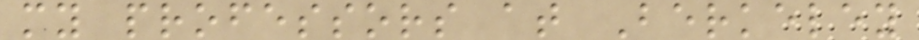my professors at Berkeley
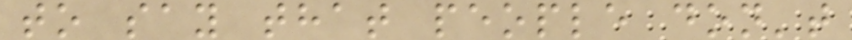to say that people don't
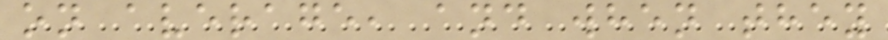on average, and when they
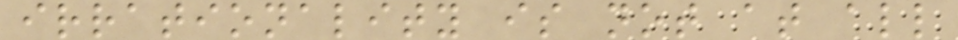irrationality is not at all
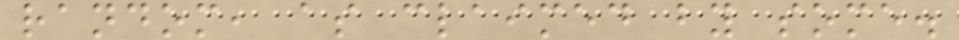random, as claimed by some.
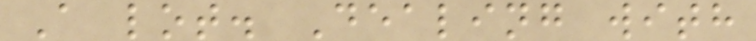A lot. Dealing with
